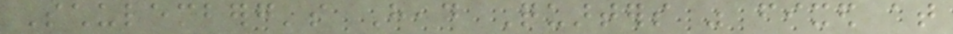Schulemberg's Head Quarters was fixed at
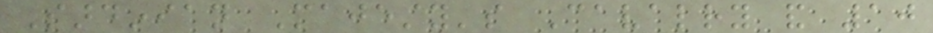Sardinian Majesty's Cavalry and 10
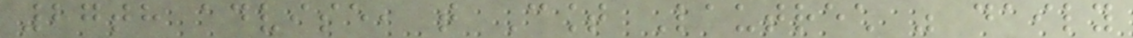27th advise, that Count Lautrech was daily
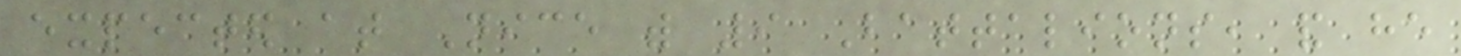expected at Nice with 9 Battalions, and he
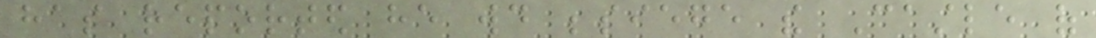has reported he would besiege the Castle of
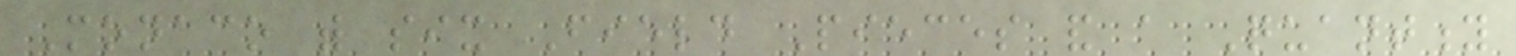Monaco with six Field Pieces and a Quantity
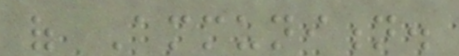of Ammunition.
